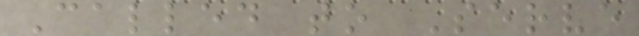Called to Serve
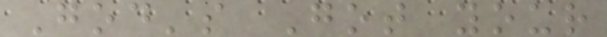God's Got your
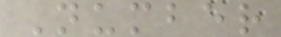Number
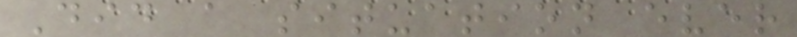Did a situation ever
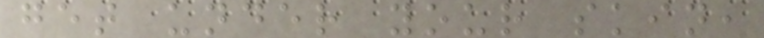get under your skin,
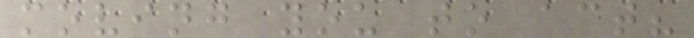moving you to act?
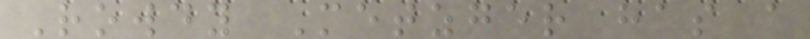Rowdy Metzger has a
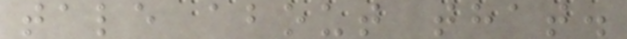tale about that.
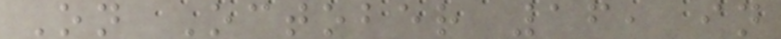On October 16, in
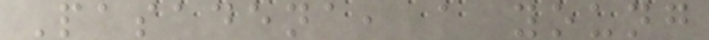Pasadena, a young
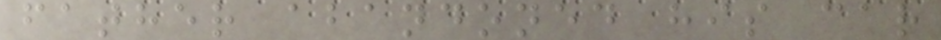father abandoned his car
